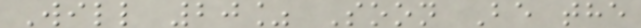Will 20% Soon Be the
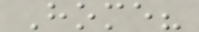Home?
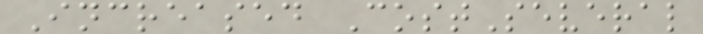Increased CostSeveral
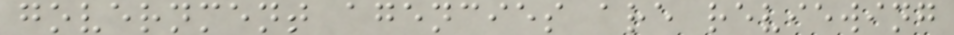government agencies are reviewing
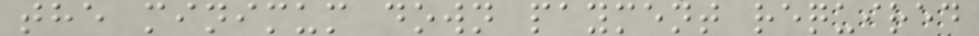the minimum down payment required
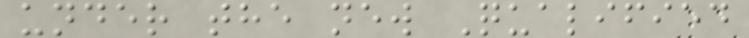under the new Qualified
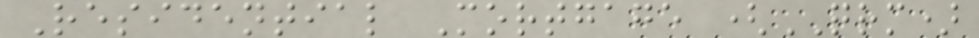Residential Mortgage (QRM)
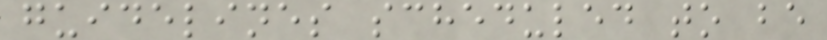guidelines scheduled to be
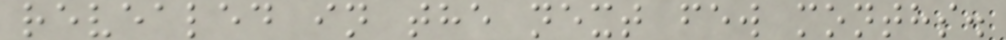revealed in the next few months.
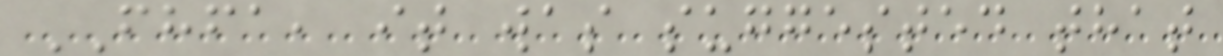FHFA, it was suggested that
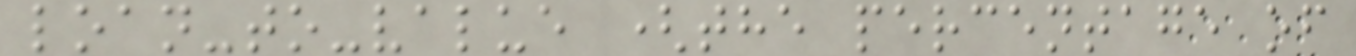loan-to-value (the percentage of
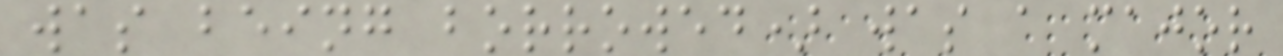was being borrowed) was a major
